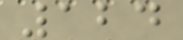124
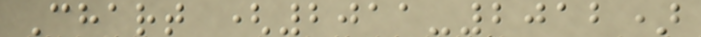Chart (2011-2012)
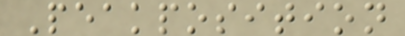Peakposition
